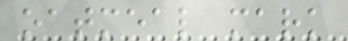oatmeal mark
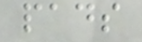pads
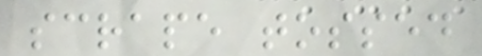scrape tossed
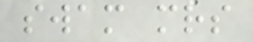swam mrs
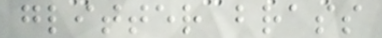glitter brass
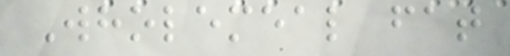Wholemeal fat
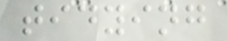tidying
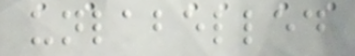unlabelled
